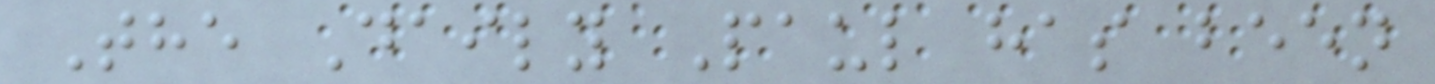The Daily Paul has been
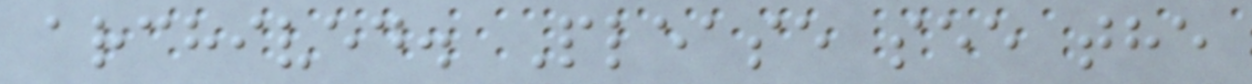archived. Please see the
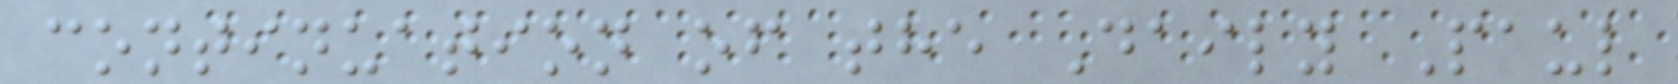continuation of the Daily Paul
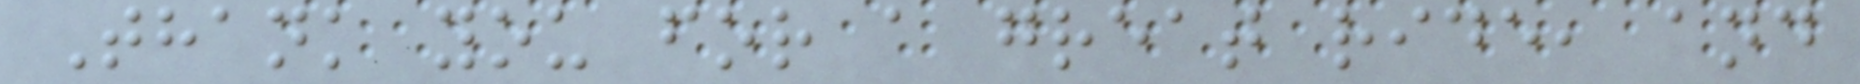Thank you for a great ride, and
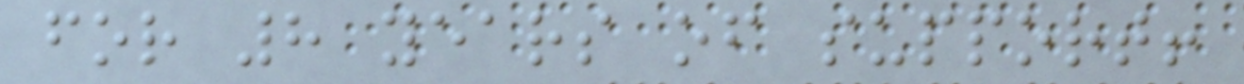for 8 years of support!
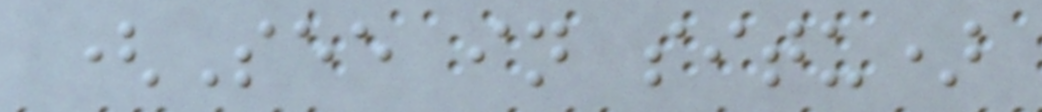(See in situ)
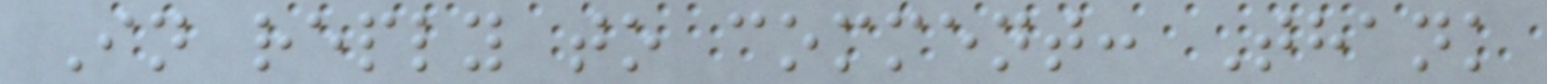In reply to comment: Thank
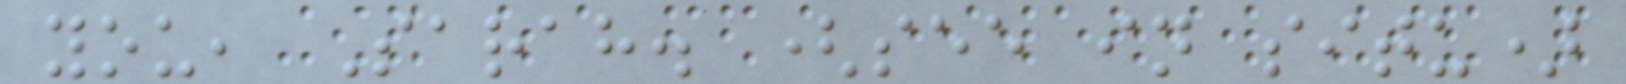you, Sarah. (see in situ)
